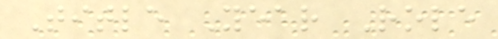Title Year Role
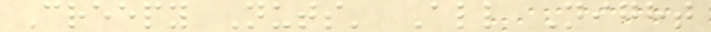Creepy Nuts' All Night
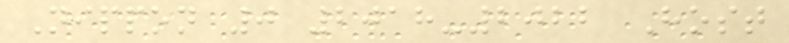Nippon 0 2018-2022 Host
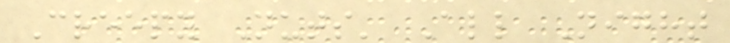Creepy Nuts' All Night
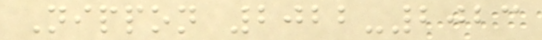Nippon 2022-2023
